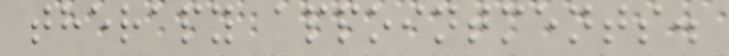therapy appointments.
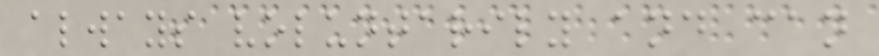always voluntarily and can
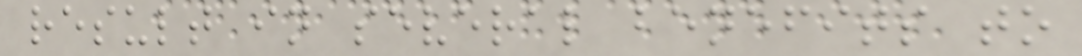result in several benefits to
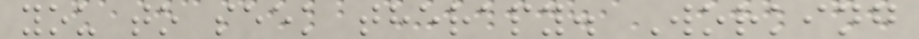you to seek therapy. Working
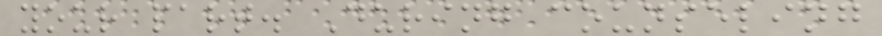your part. During counseling
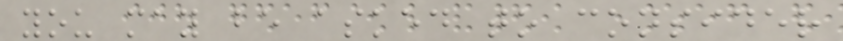you may be asked to consider
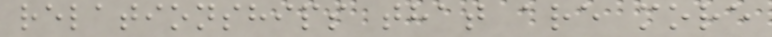relationships that are more
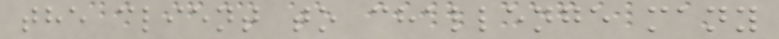the client to challenge many
